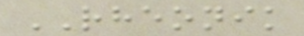RHEONIK
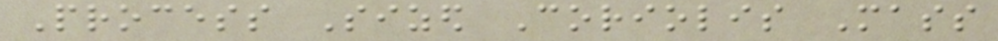Process Sized Coriolis Mass
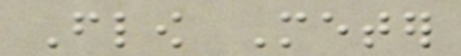Flow Meter
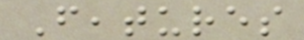Features
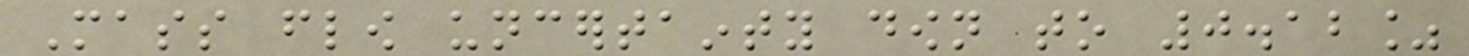Mass flow uncertainty down to 0.12%
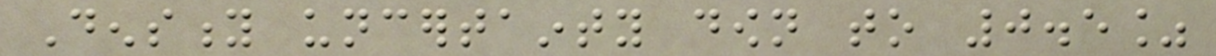Density uncertainty down to 0.5%
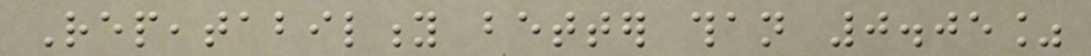Repeatability better than 0.05%
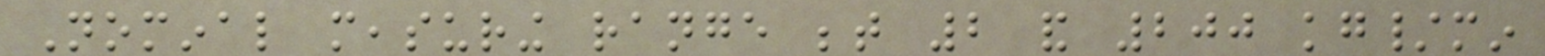Nominal measuring range between 2 and 200 kg/min
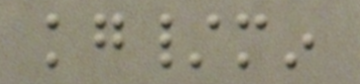kg/min
